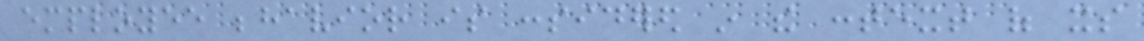employee behavior is considered in the context of its
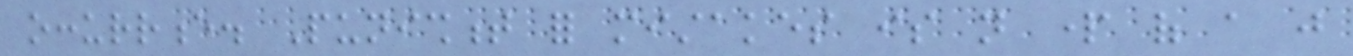occurrence. Punishment for mistakes is not part of a just
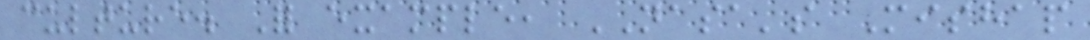culture. For example, NASA's Mishap
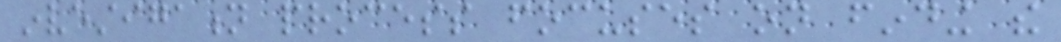investigation process focuses on finding the
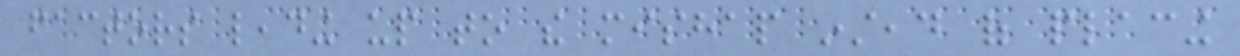factors leading up to the mishap instead of placing
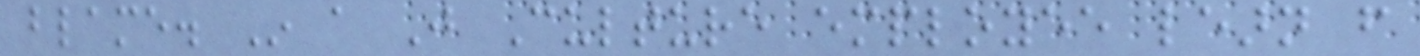blame. In a Just Culture employee learn from
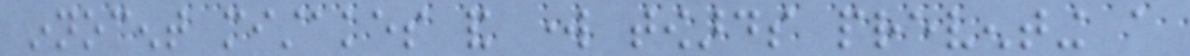innocent mistakes and work towards preventing a
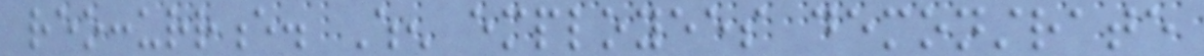reoccurrence. When employees demonstrate
